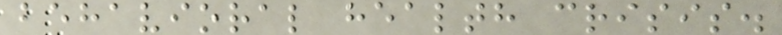behavioral health crisis.
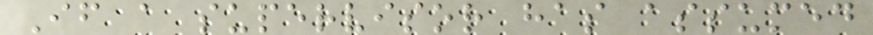If a supervisor has assumed
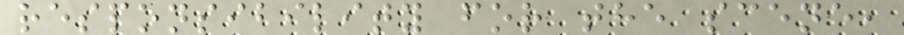responsibility for the scene,
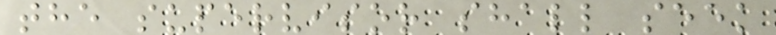the supervisor shall seek
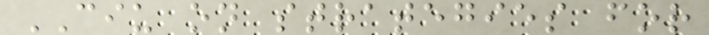CIU on strategies for
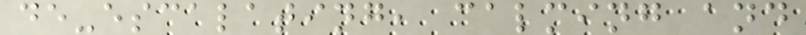de-escalating, calming and
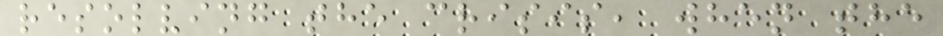resolving the crisis, when the
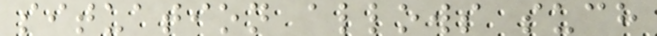situation allows such
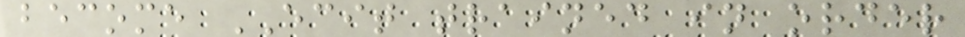become ECIT trained in order
